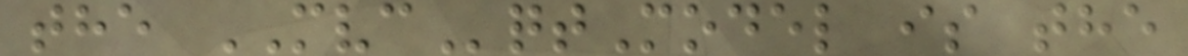the MVCqtModel is the
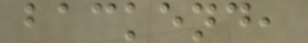backend,
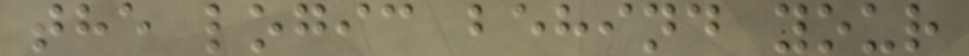the logic behind your
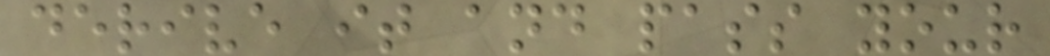derive it and pass your
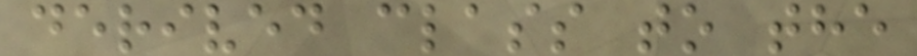derived class to the
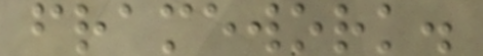framework.
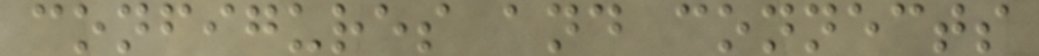configures and connects
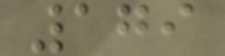179
